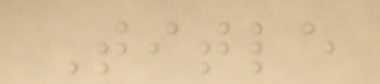Title
